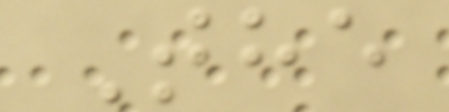The
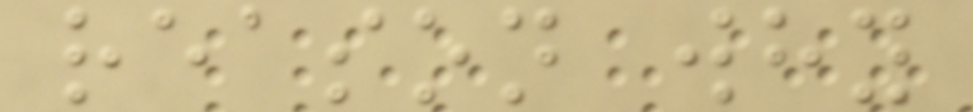reason why
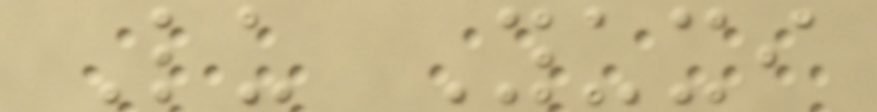Lu Yuxi
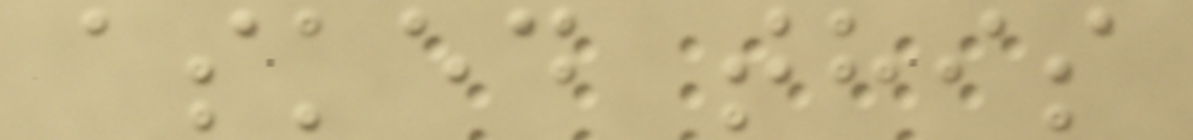asked this
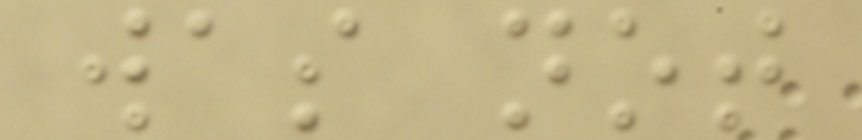was not
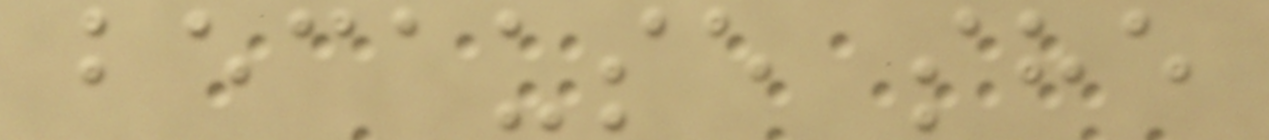because she
